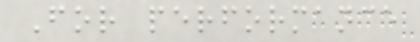For performance
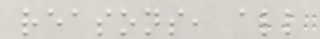reasons, all
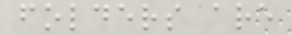folders are
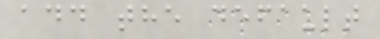add the default
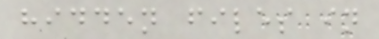hidden files in
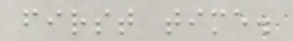first time.
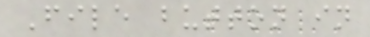File button in
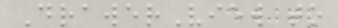DrawerView to
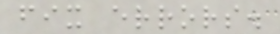fix errors.
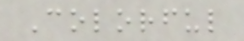Colorful
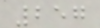257
